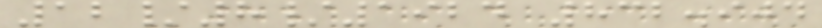12/8/1924 832.904
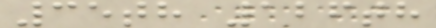35th 126th
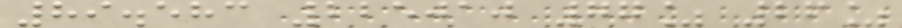89.583 225010 77% 26%
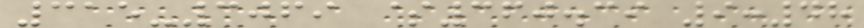315-3069 $360.39 9:48
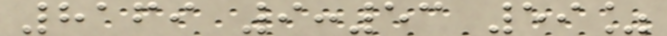8169 9:53 59%
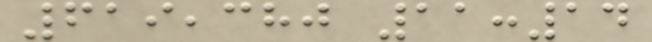619,380 11:14
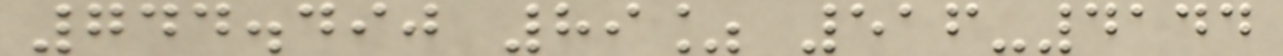744.490 89% 516-4144
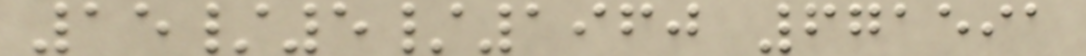15/5/1960 671591
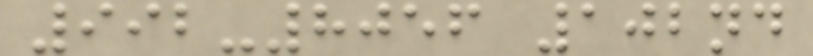992-8056 102nd
